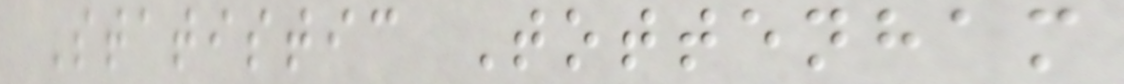Statistic Tottenham
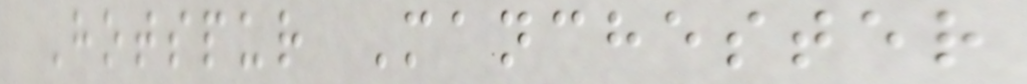Hotspur Manchester
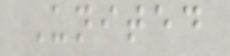United
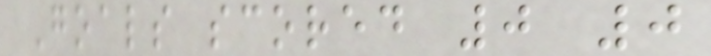Goals scored 0 0
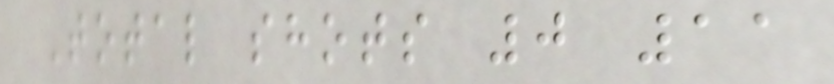Total shots 0 11
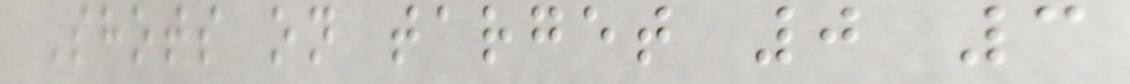Shots on target 0 3
